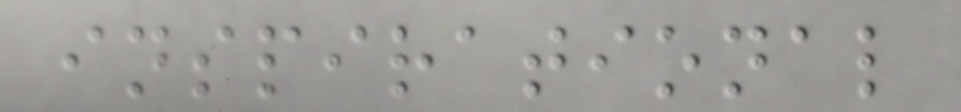inspirational
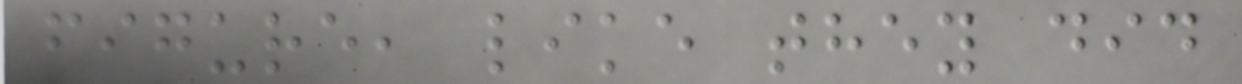figure, like they did
